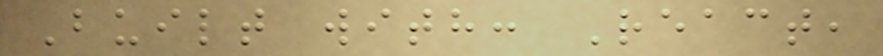Built with: React,
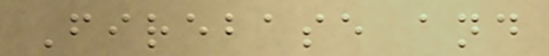Firebase and
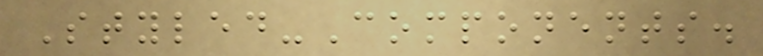Styled-Components.
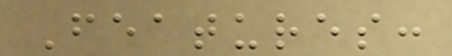Features:
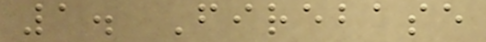1. Firebase
